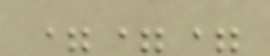===
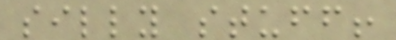silly stuff!
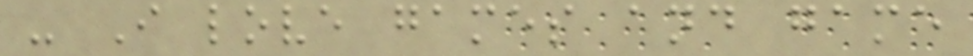- I love games and game
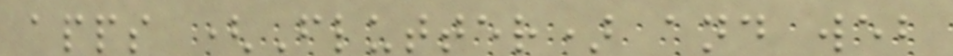apps (Flutter) and web
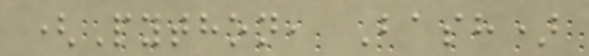(Python, Bash)
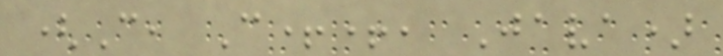(C, C++, Java)
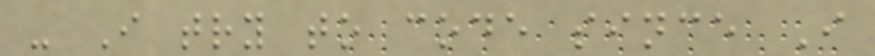- I try to code since I
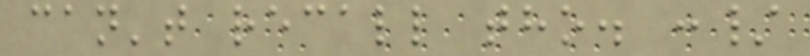can't recall tho. :/
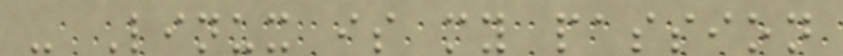- Linux is my passion
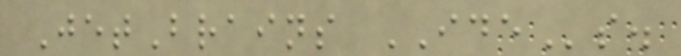JetBrains IDEs.
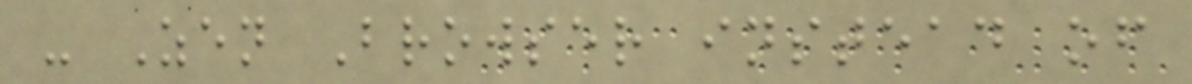- Zen Browser instead of
